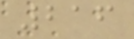216
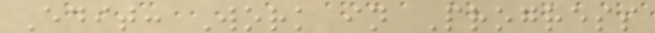Edit: Work in Progress
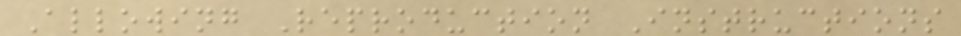Allowing Reproduction Instructions
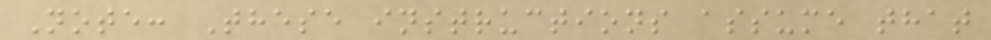Note: These instructions assume that
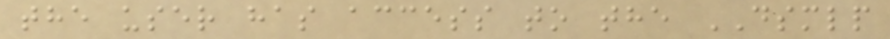the user has access to the DSMLP
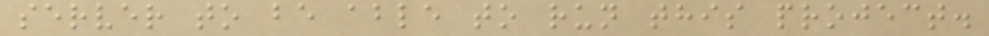server to be able to run this project.
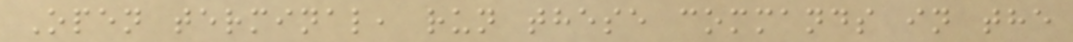Open terminal, run these commands in the
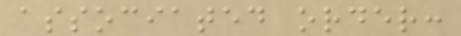associated order:
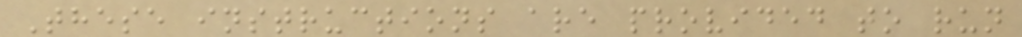These instructions are provided to run
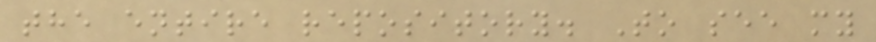the entire repository. To see my
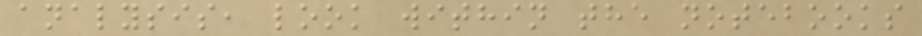analysis, look within the notebooks
